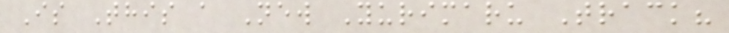Is This a New Yurimaru Track?
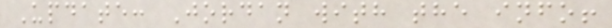Update: Jordan with the info!
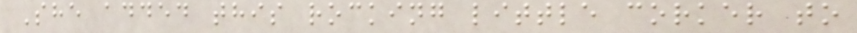She added this rocking little corker to
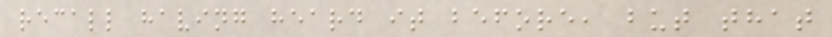recall having heard it before, but that
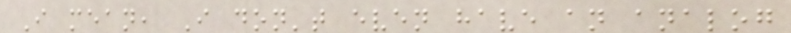I mean, I don't even have an analog
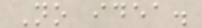No idea.
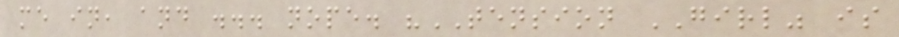me in, and ... nope. "TENSION GIRL" is
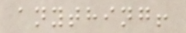anything!
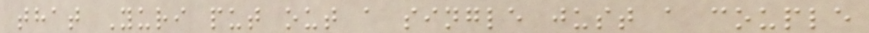that Yuri put out a single just a couple
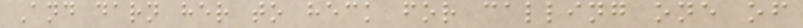And darn her to heck for calling one of
